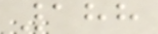188
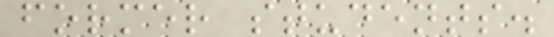former students.
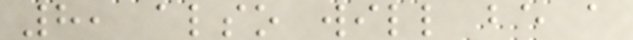8, also will be a
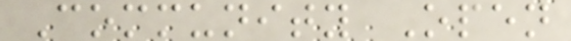Community Open
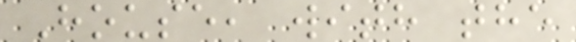House, with the
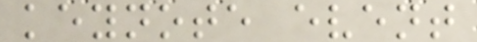keynote event
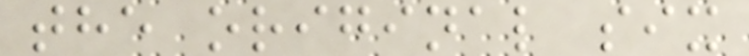the original six
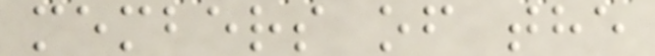members of the
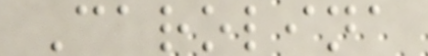Carolina
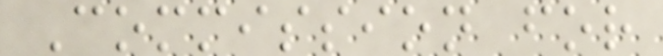Commission for
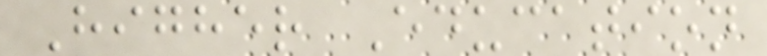Higher Education
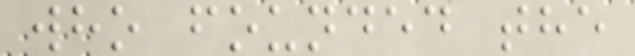who founded the
